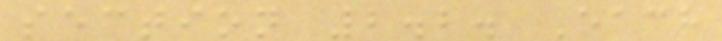section 2.2. Each
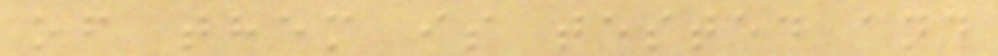of them is tested and
